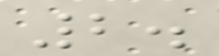2.
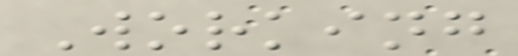Working
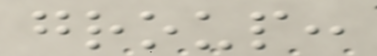group:
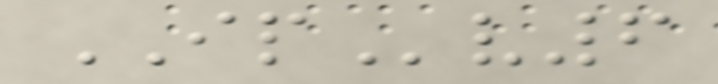IPv6
